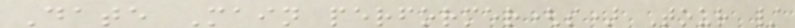Date Main performer(s) Tour /
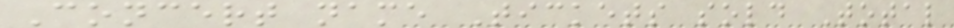Concert name Tickets sold Total
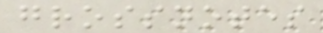grossnotes
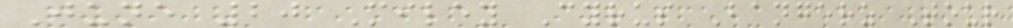June 20 Miley Cyrus Bangerz Tour
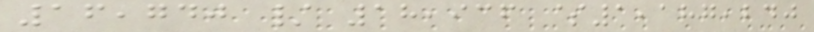16,740 / 18,936 $1,187,240
